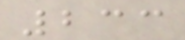233
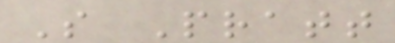S Pratt
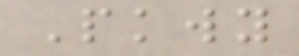Pkwy
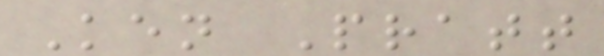Ken Pratt
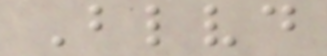Blvd
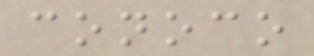conoco
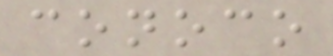conoco
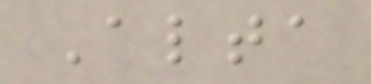Alta
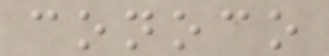conoco
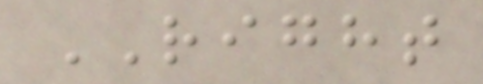RIGHT
